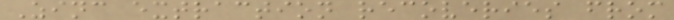Zinc extraction recoveries from
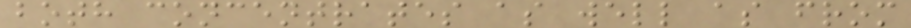both concentrates as well as from
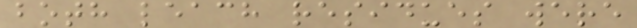both leach residues were
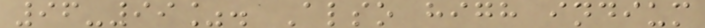96-99%. Also high indium
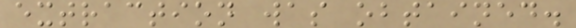extraction was obtained.
